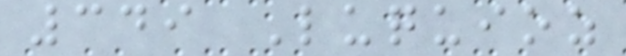349 Luquioz
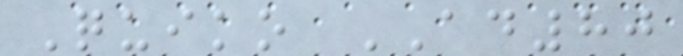Quiko AD80
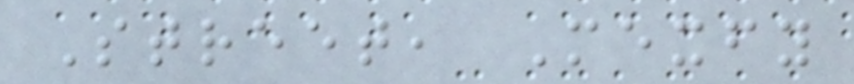Street, Mexfy
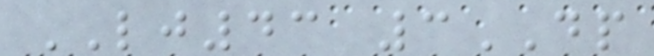LJ43 3DP
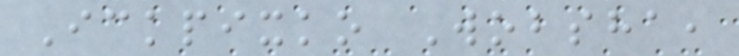Ickpixko Wobsha,
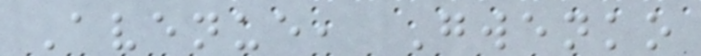Avenue, Gwenko
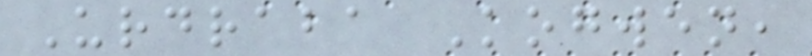Urdraba Kogwen,
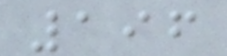196
